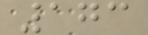173
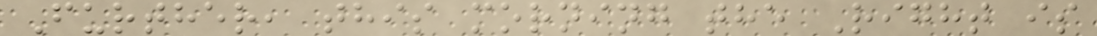Further, this morning the Right is
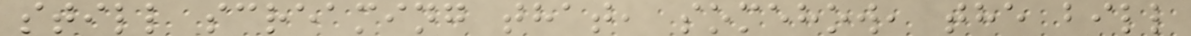still screaming that, somehow, the bill
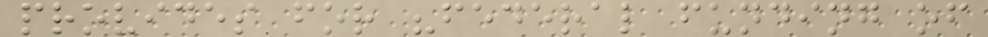provides for "federal funding of
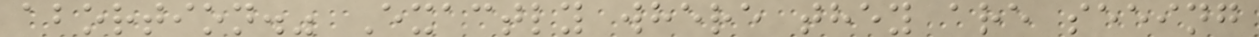abortion." Exactly where they are seeing
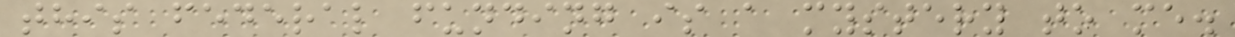this federal funding is a mystery to me.
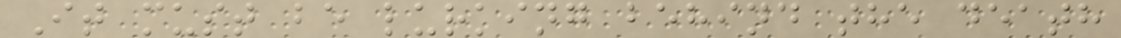It must be lurking behind the death
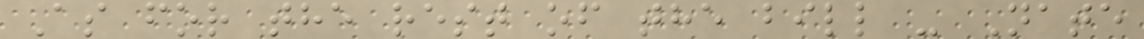As for the rest of the bill - Nate
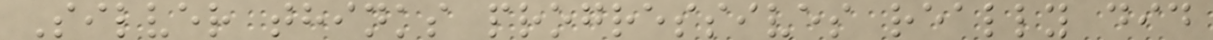Silver thinks progressives really did
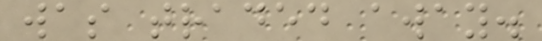was traded away.
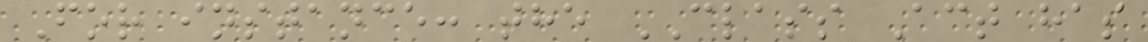For instance: the CLASS Act has
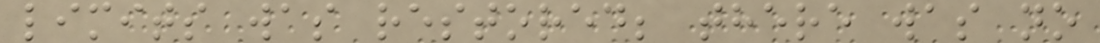limits was restored; there was no
